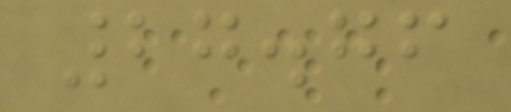27.76
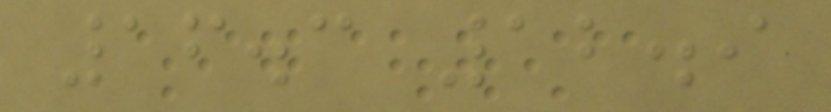16.3 12.9
